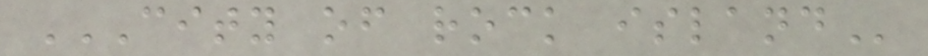CITY OF ROCK ISLAND
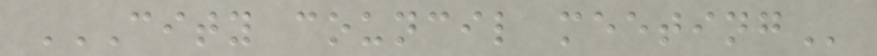CITY COUNCIL MEETING
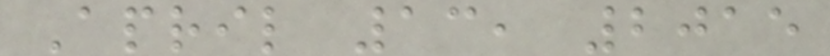April 13, 2015
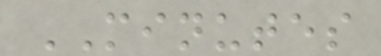MINUTES
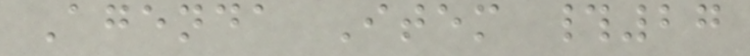Agenda Item #27
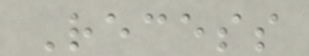Recess
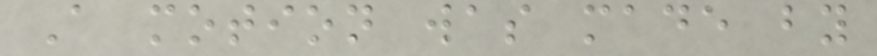A motion was made by
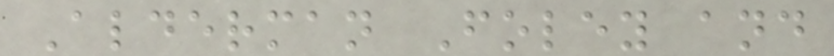Alderman Foley and
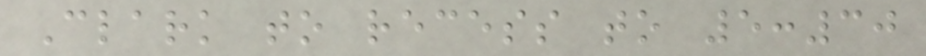Clark to recess to 5:30
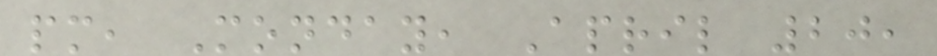pm, Monday, April 20,
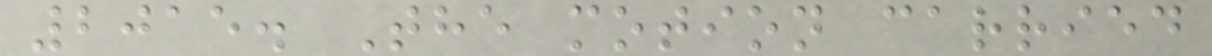2015. The motion carried
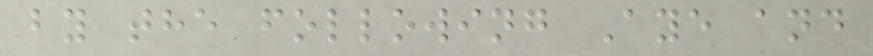by the following Aye and
